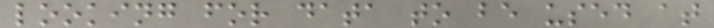looking for data to be used at
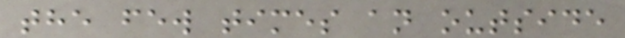the few times an outside
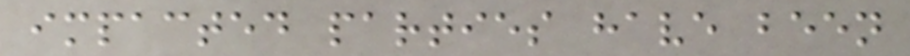impacted parties have been
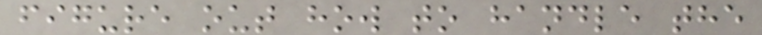figure out how to handle the
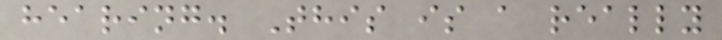hearing. This is a really
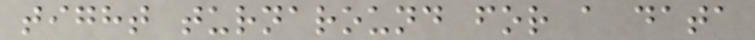tight turnaround for a data
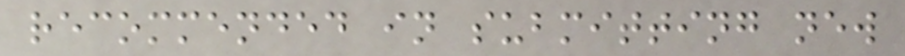recommended in submitting new
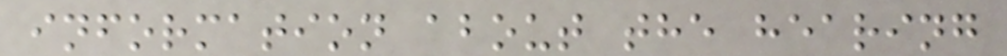information about the hearing
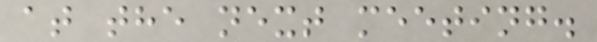at the next meeting.
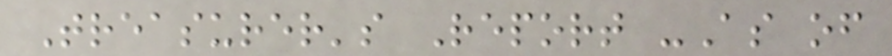Treasurer's Report -As of
